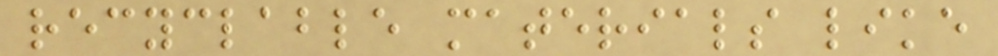recyclable materials like
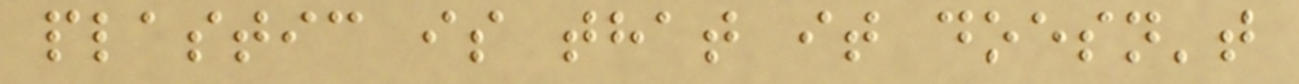plastic is that it doesn't
